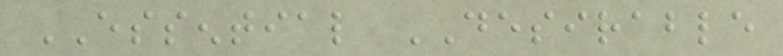ESSENTIAL DESIRABLE
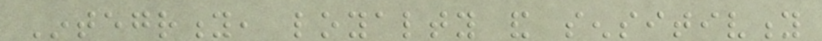Integrity, loyalty and sensitivity
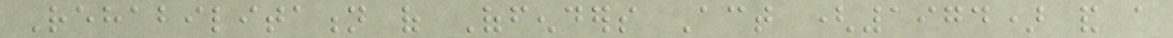Rehabilitation of Offenders Act (1974) and a
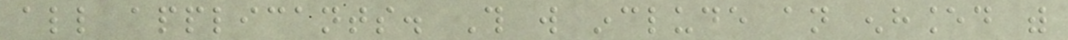all applicants. This will include an enhanced with
